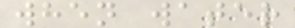when water
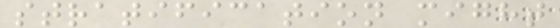stratification might
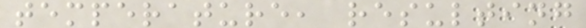temperature, resulting
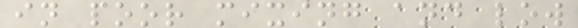in poor mixing and low
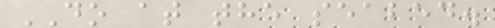DO at the seabed.
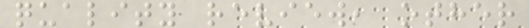quality review, other
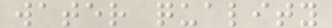water quality
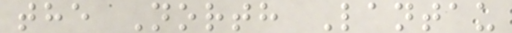the North Lantau
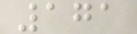171
